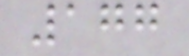177
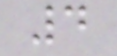4
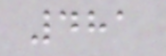481
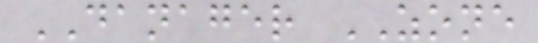DANAGER ZONE
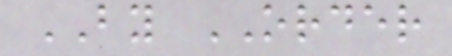BY ORDER
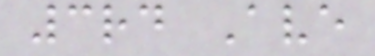3rd Ave
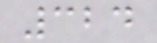324
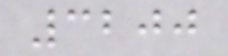3200
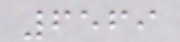6569
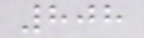808
